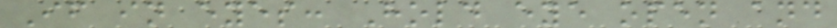If in eyes: Hold eye open and
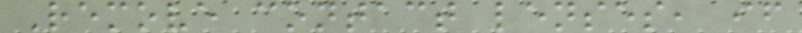Remove contact lenses, if
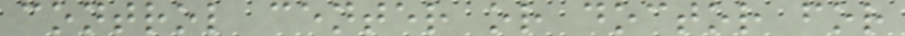control center or doctor for
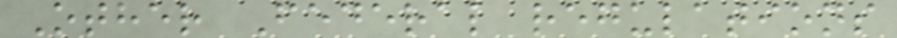Other Federal regulations
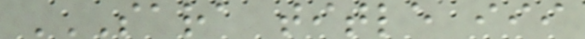SARA TITLE III
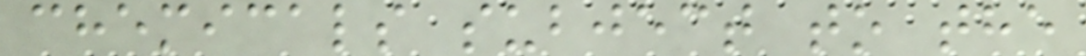chemicals subject to the
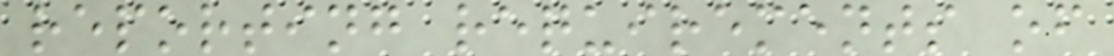reporting requirements of
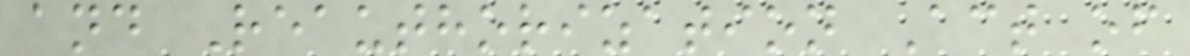and Reauthorization Act of
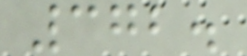372.
